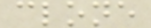clone
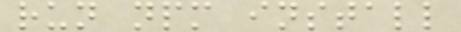run npm install
